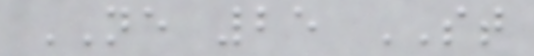NE 25 ST
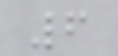6
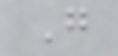G
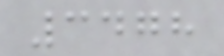3478
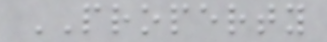PROPERTY
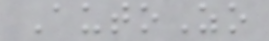AutoZo
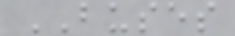BUSES
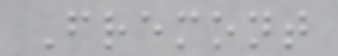Fremont
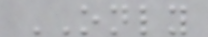ONLY
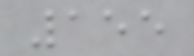155
